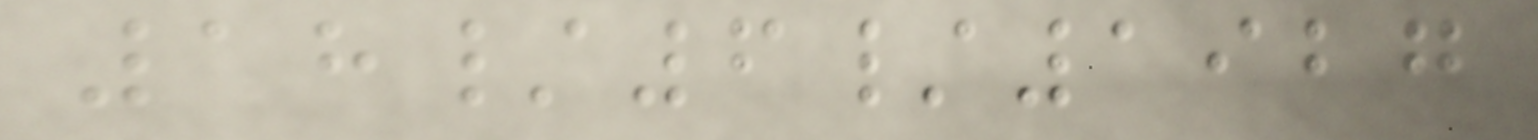18/6/1927
